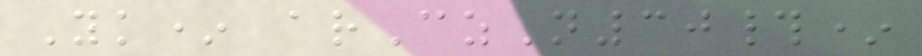Yk* arCzN30#*
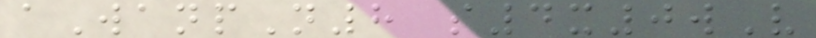aWanpN8 s4x0wV
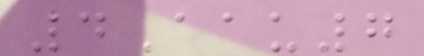4Aau7
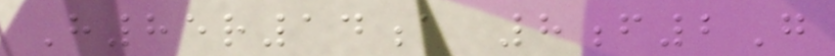H85r14a 8f2G
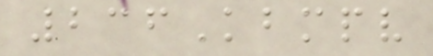236Kbmpv
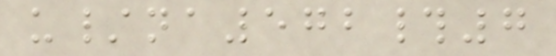u/na572#7
